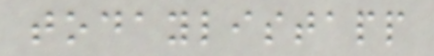todaylistapp
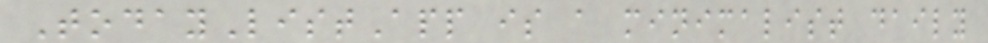TodayListApp is a minimalist daily
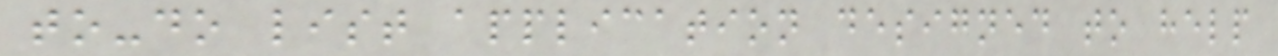to-do list application designed to help
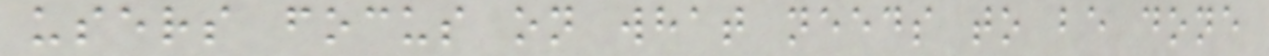users focus on what needs to be done
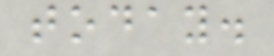today.
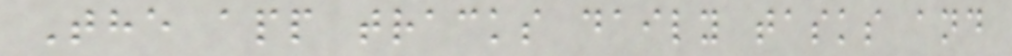The app tracks daily tasks and
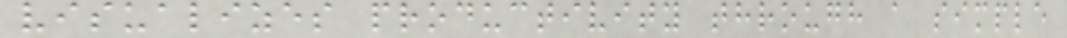visualizes productivity through a simple
